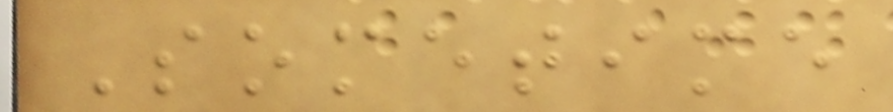Sometime
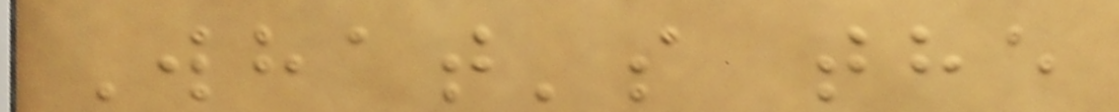What's the
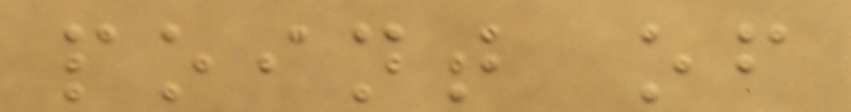point of
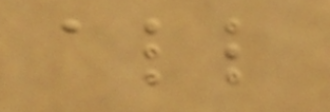all
